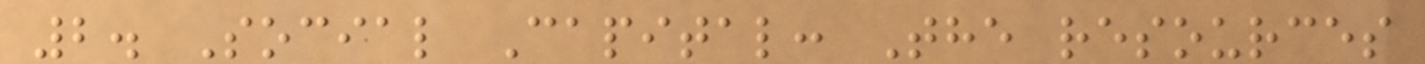2. Social Capital: The resources
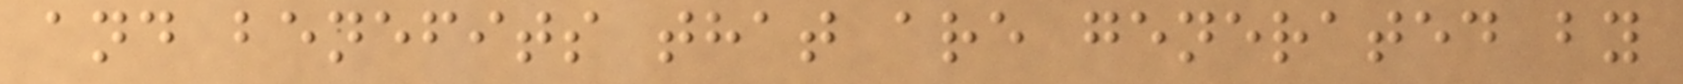and benefits that are generated by
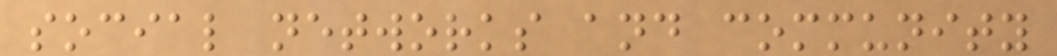social networks and community
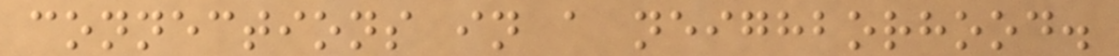connections in a neighborhood.
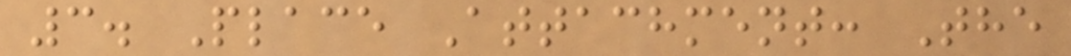3. Place Attachment: The
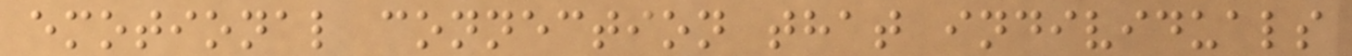emotional connection that individuals
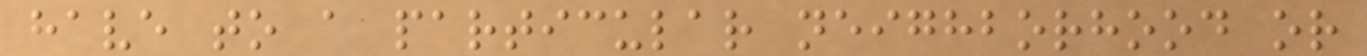have to a particular neighborhood or
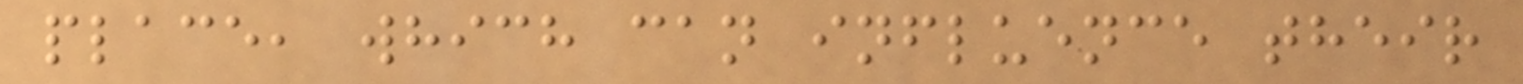place, which can influence their
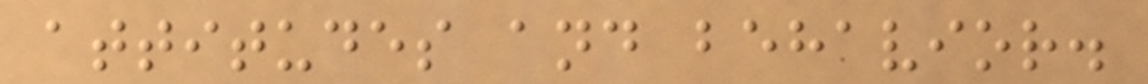attitudes and behavior.
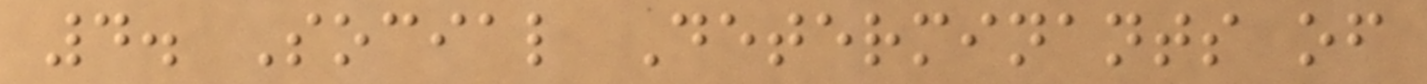4. Social Determinants of
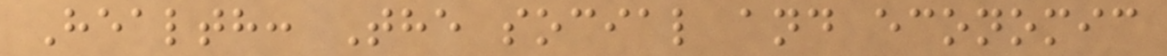Health: The social and economic
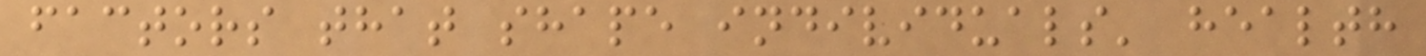factors that shape individuals' health
